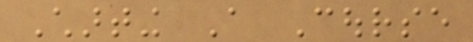Charting A Course
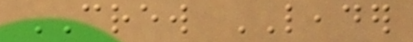CREW LEADER
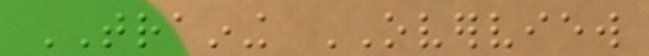TRAINING OVERVIEW
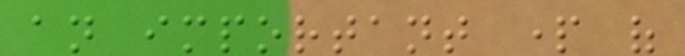an important part of
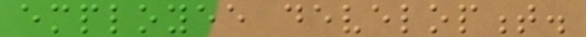employee development.
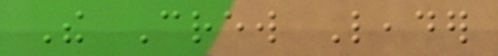The Crew Leader
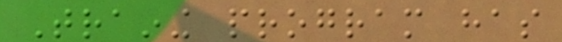Training program has
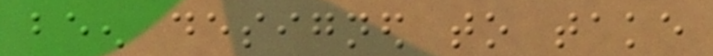been designed to take
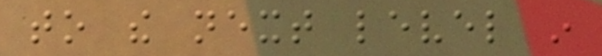to the next level in
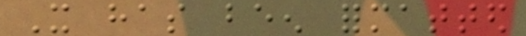It has been formatted
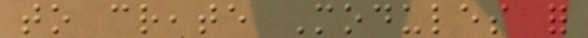to create Modules for
